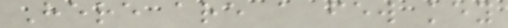Here are a few key
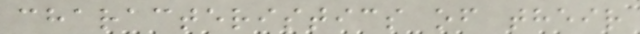characteristics of their
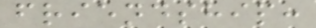friendship:
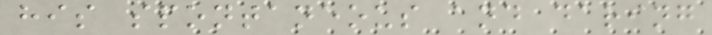his spontaneous and daring
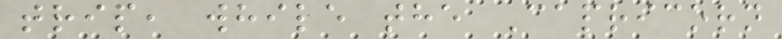trip, while the Capricorn
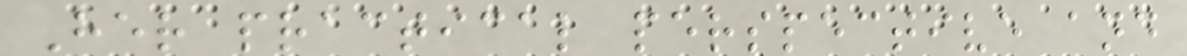Her practical perspective and
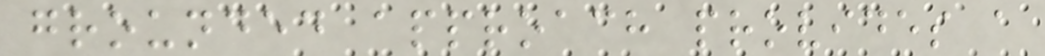grounded approach provides a
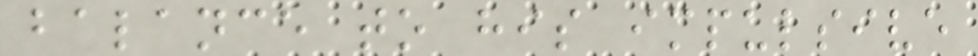balance to his impulsive
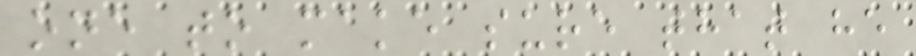one to make sure that he
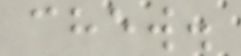chew.
